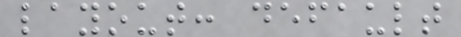layout: default
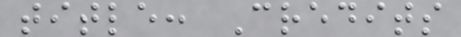title: Credits
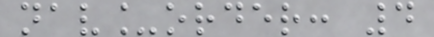nav_order: 4
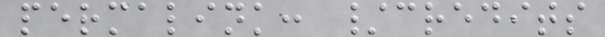permalink: /credits
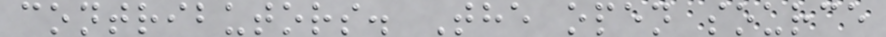contributors. The open source
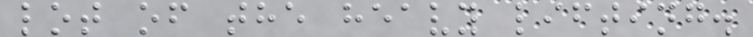lot of the heavy lifting.
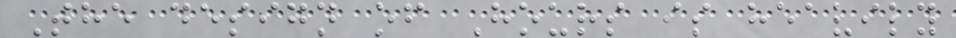The design of Hours is heavily
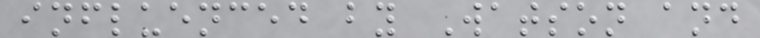influenced by Watson and
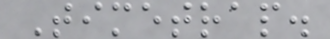Timetrap.
